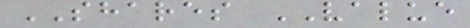SHARES VALUE
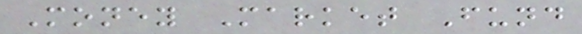Money Market Fund
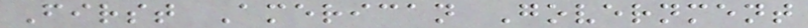First American Government
